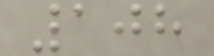108
